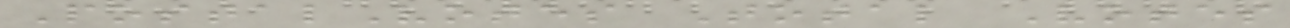PostalVotes Total Votes
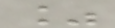%
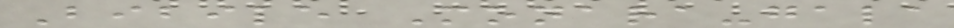Bibile Monara-gala
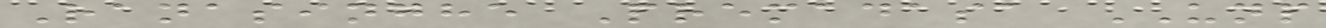Ranasinghe Premadasa UNP
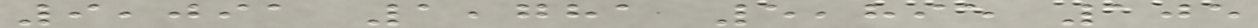9,091 1,781 5,895 105
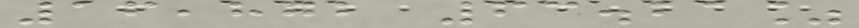16,872 63.21%
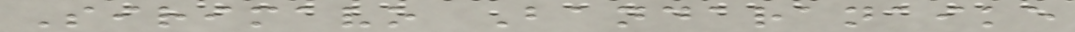Sirimavo Bandaranaike
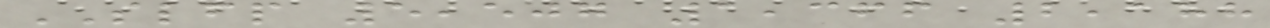SLFP 5,507 1,366 2,188
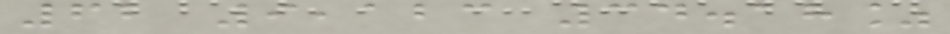62 9,123 34.18%
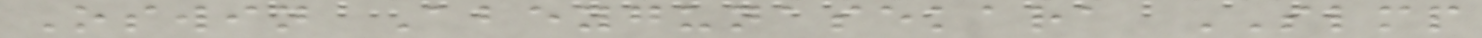Oswin Abeygunasekara SLMP
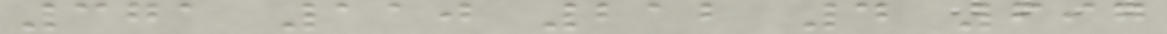371 110 212 4 697
